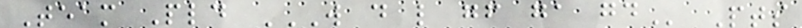Team Pld W D L GF GA GD Pts
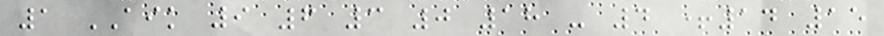1 AIK 9 6 3 0 18 - 4 +14 15
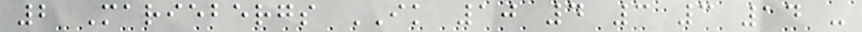2 Mariebergs IK 10 4 3 3 14 -
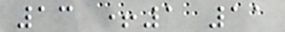13 +1 11
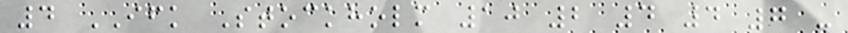4 IFK Stockholm 10 2 4 4 7 -
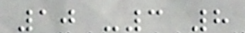10 -3 8
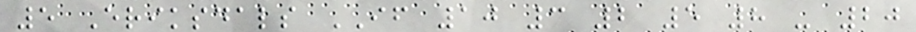5 Eriksdals IF 10 3 2 5 8 - 20
